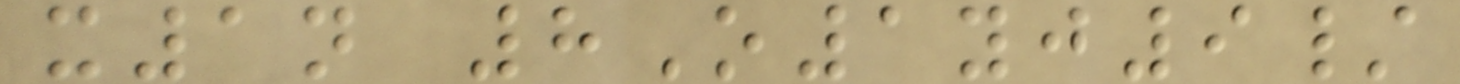x1n 8O1yj9/
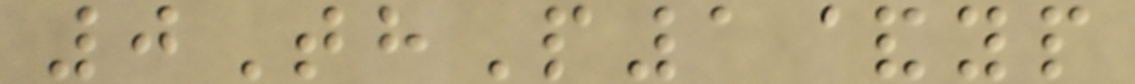0ThP1&yp
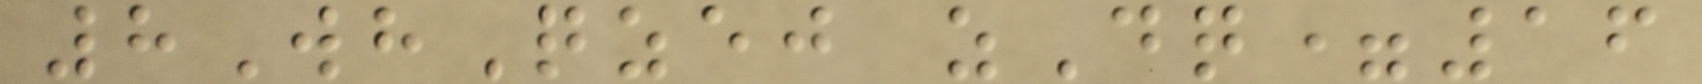8WhQzej zDq=16
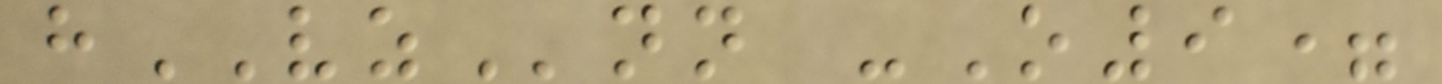hVZnn -O9=
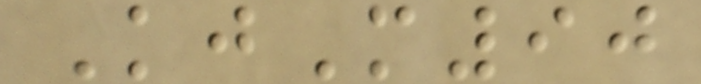KjM90
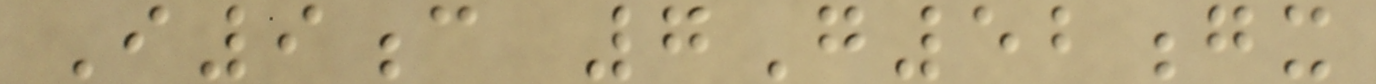I9c 7G52gx
